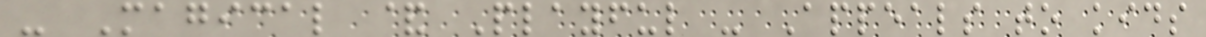- Magical & Playful - Appeals to kids
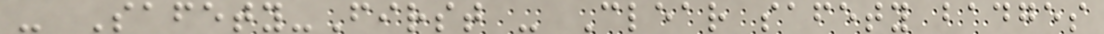- Safety-First - Clear safety badges
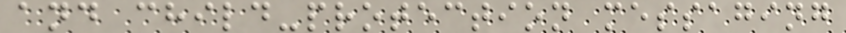and child-protection messaging
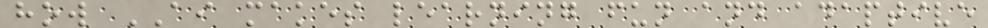how AI makes learning fun and adaptive
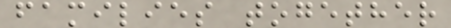families together
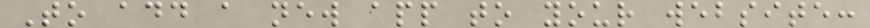To add a new app to your website:
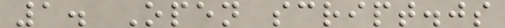1. Open script.js
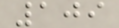109
